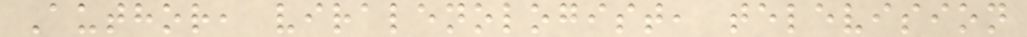Author, viralenologist, television
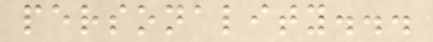personality...
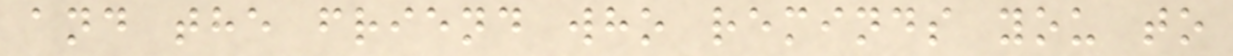and the friend who reminds you to
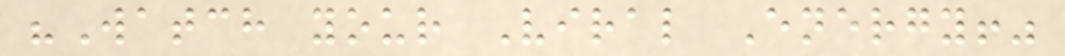"Watch your Viral Energy!"
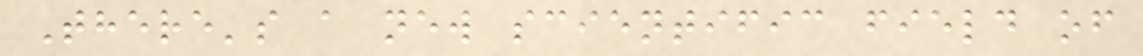There's a new scientific field of
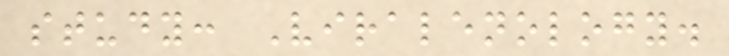study: Viralenology.
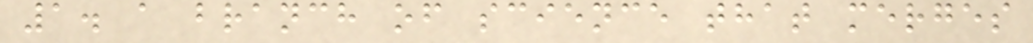1. a branch of science that merges
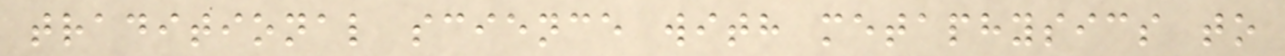traditional science with metaphysics to
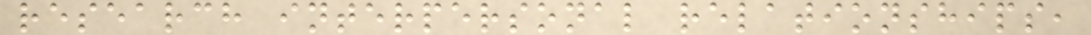research interpersonal relationships,
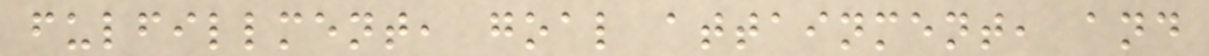fulfillment, goal attainment, and
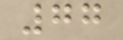77
